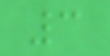3
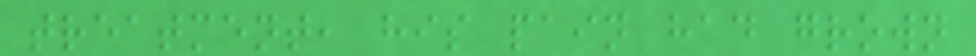treatment, his pain had grown
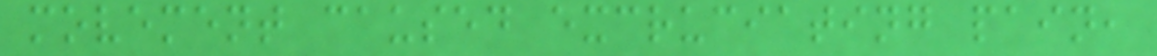movement caused excruciating pain,
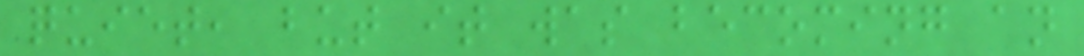quiet, but it was becoming an
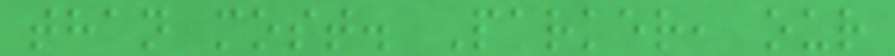than most. Parker, our
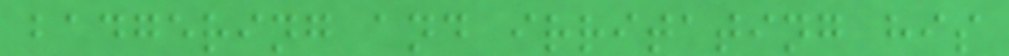badgering and irritating his
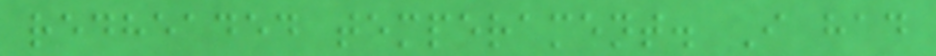redheaded temperament. I had
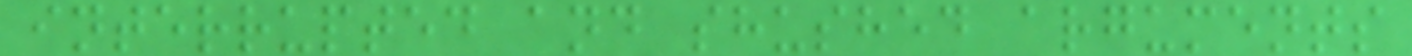interrupted and shushed arguments
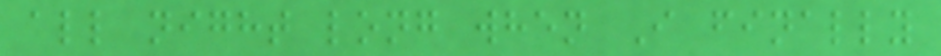all night long when I finally
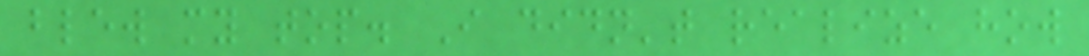blew my top. I didn't realize how
